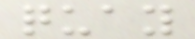quay
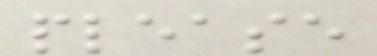please
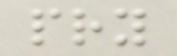pry
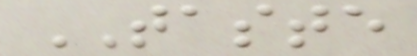TASTE
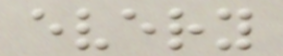every
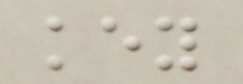key
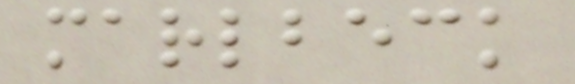marlbeck
